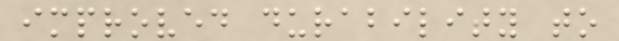improved durability to
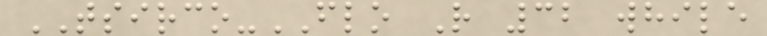TSIRCO-FLO R 32 while
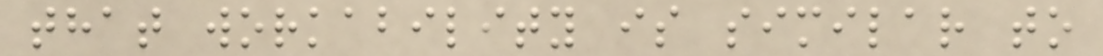that workability is similar to
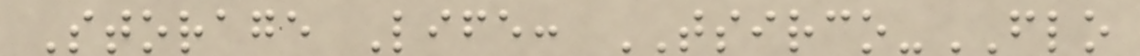Storage Life: TSIRCO-FLO
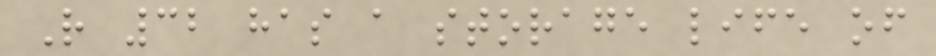R 32 has a storage life of
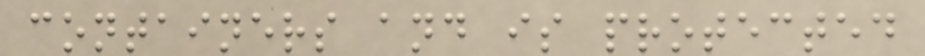containers and is protected
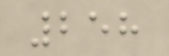258
